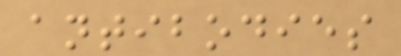antibodies
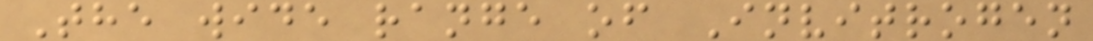The wide range of Invitrogen
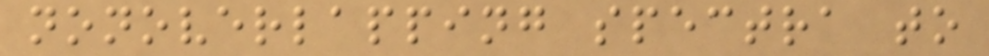nonoverlapping spectra to
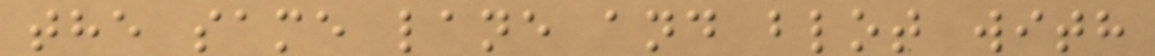the same lane and blot with
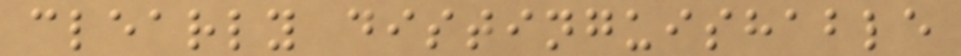clearly distinguishable
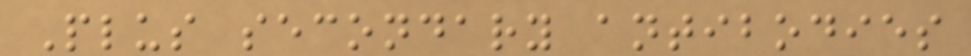Plus secondary antibodies
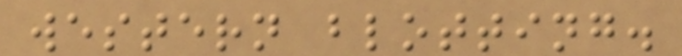western blotting.
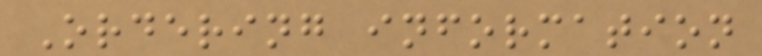Ordering information
